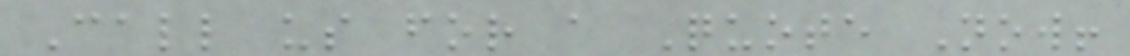Call us for a Quote Now!
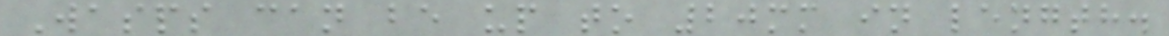Wasps can be up to 20mm in length.
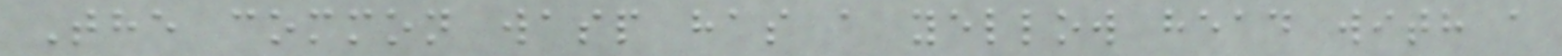The common wasp has a yellow head with a
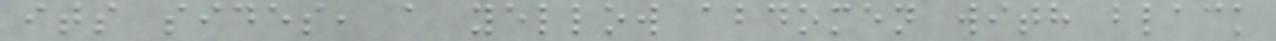its sides, a yellow abdomen with black
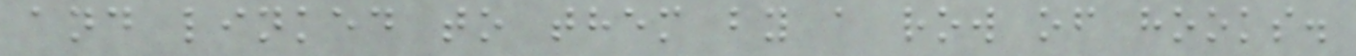and linked to them by a row of hooks.
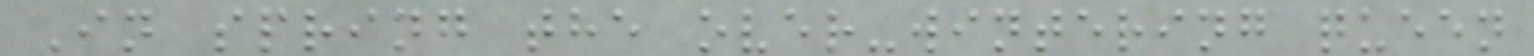In spring the over-wintering queen
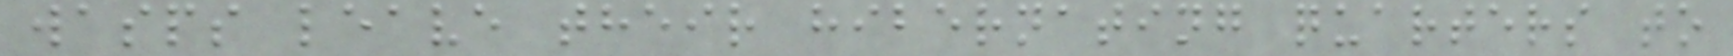wasps leave their hibernating quarters to
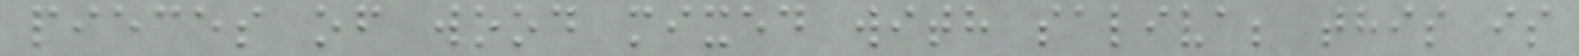pieces of wood mixed with saliva; this is
